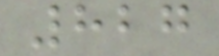827
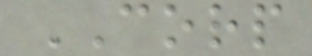CORP
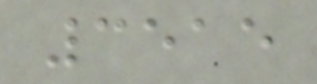3515
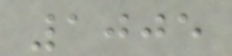1005
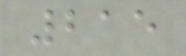215
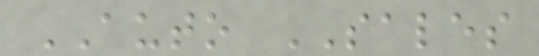AUTO SALES
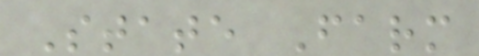State Farm
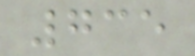735
